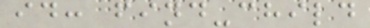id: find-child
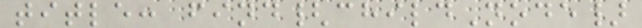title: find{childNode}
